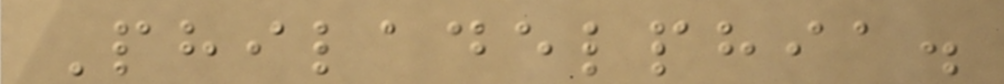Philadelphia.
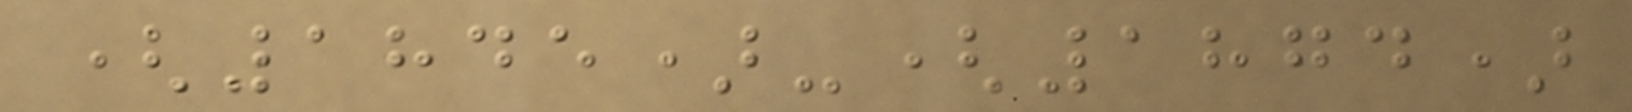(1845)-(1874)
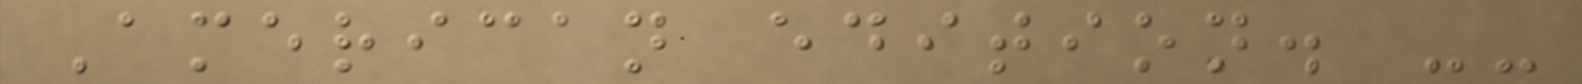American edition. --
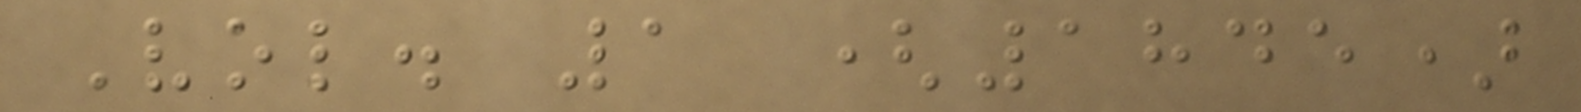Vol. 1 (1845)
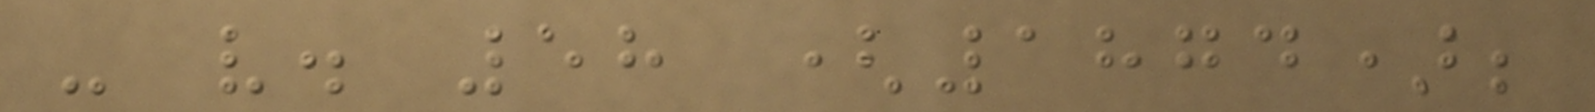- v. 58 (1874);
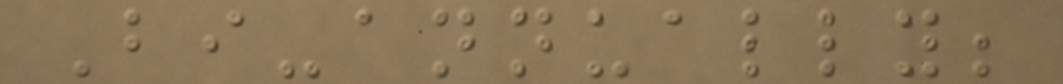Bi-annually;
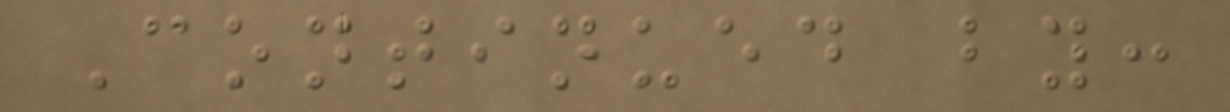Continued by:
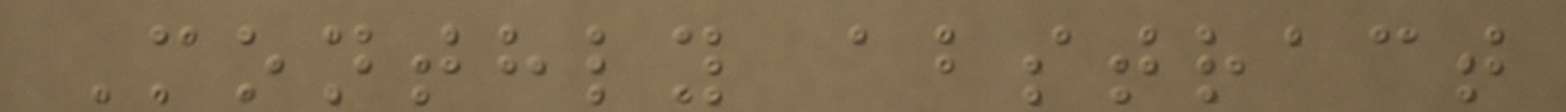Monthly abstract
